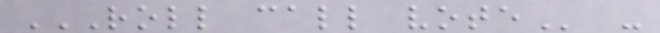ROLL CALL VOTE -
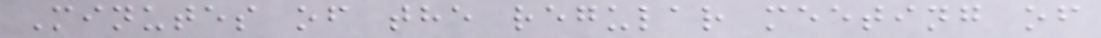Minutes of the regular meeting of
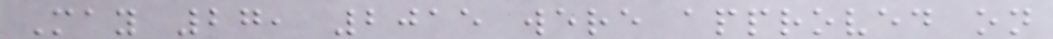May 27, 2015 were approved on
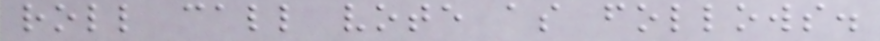roll call vote as follows.
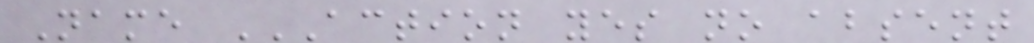Name ACTION YES NO ABSENT
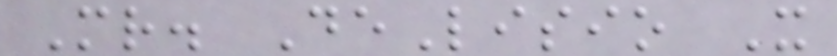Mr. DeLisio X
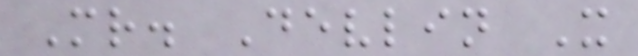Mr. Devlin X
